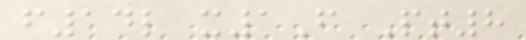f14l x1F Pt8
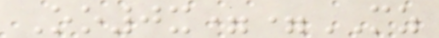Oo0x==MZ
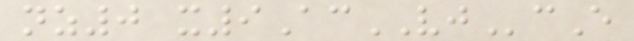nz0 x9AcVJcE
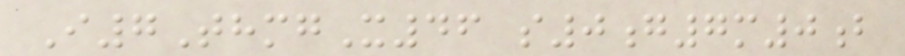I7ThmgX46 s0g7m0b
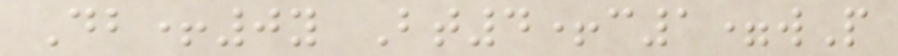Db+0y Bt4+c1=wP
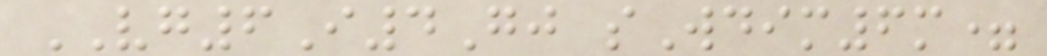VG6I4Gj sWdim6m=
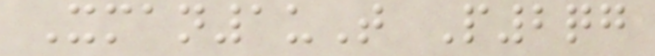Xman1uT P2qg
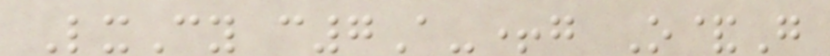LxCy c7A-+g O&G
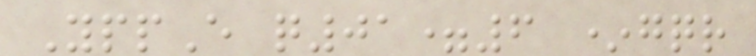YppE q01=6 *gqr
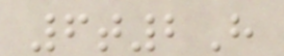6t2H
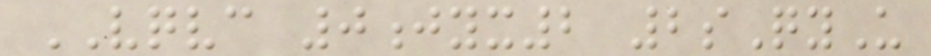VQVC 0jyx2 2sQyU
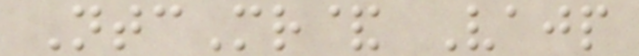NtcMr& Vajp
